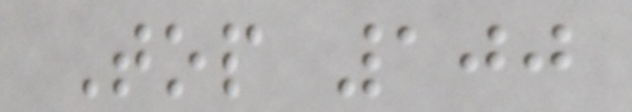Top 100
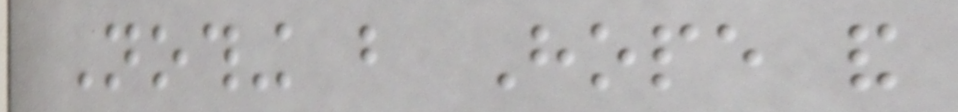Nothing but Hope and
